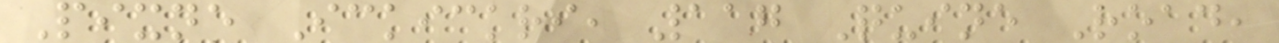Pixne Ickickri, 117 Quine Road,
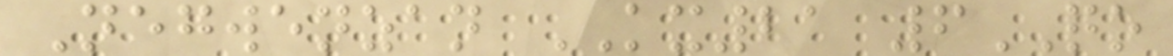Negwenzan KX21 6QO
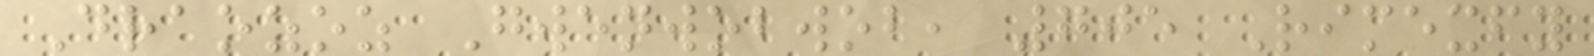Draozoz Gwenwobwob, 705 Rimexfy
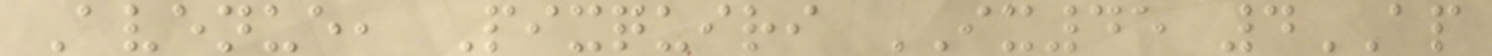Avenue, Pixquiri IX45 4AP
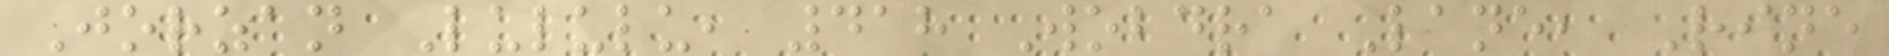Jorzan Lululu, 418 Wobdra Lane, Rine
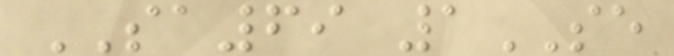SA69 1SE
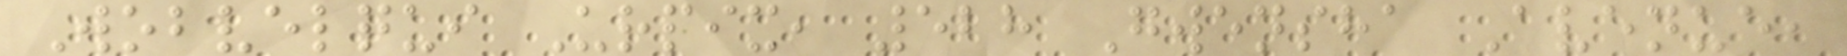Wobvelqui Urpix, 528 Gwensha Avenue,
